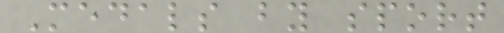Medals by sport
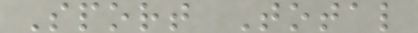Sport Total
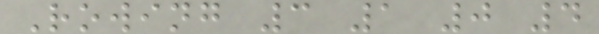Rowing 3 1 0 4
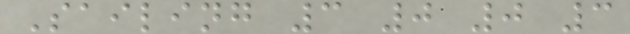Sailing 3 0 0 3
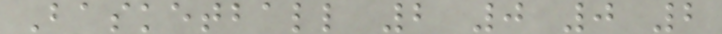Basketball 2 0 0 2
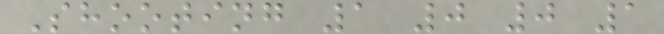Shooting 1 0 0 1
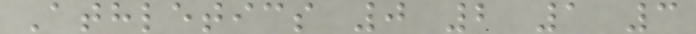Athletics 0 2 1 3
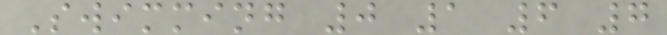Swimming 0 1 6 7
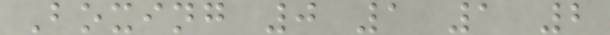Boxing 0 1 1 2
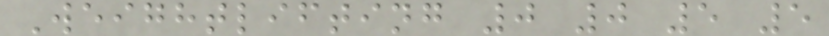Weightlifting 0 0 5 5
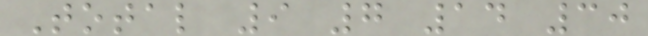Total 9 7 14 30
